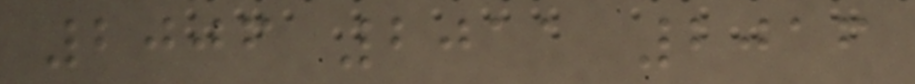2006 2011 2016
